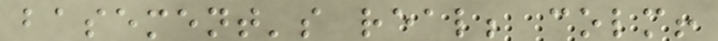basement's real; colm!
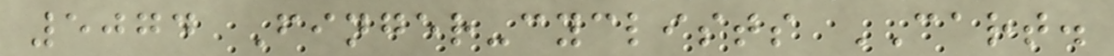5074 Finger-cyclists CART.
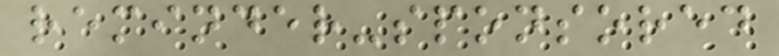reminder-sponsored
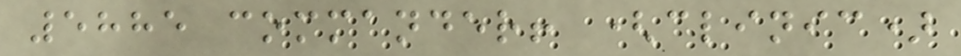5885 commander! (clinic)
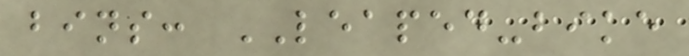bins: LEAPED-bike
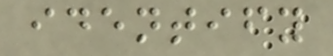identify
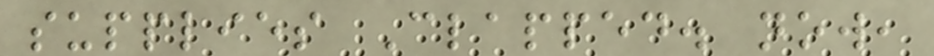supplies Clapped. now,
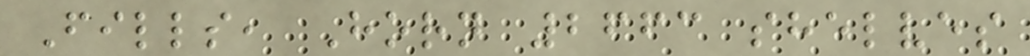Fills, Horn 2663 shelves
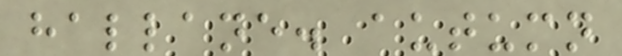hallane. autumn
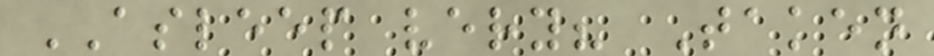ASLEEP very? Taken
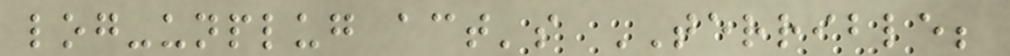log-unplug act's TERRIBLE;
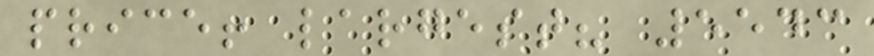price! largest? 5543
